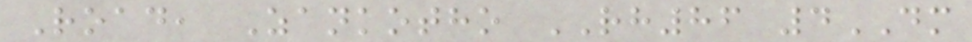Road, Zankotho RH86 4DM
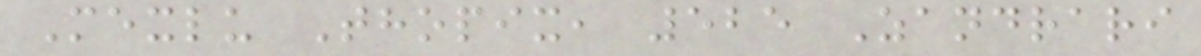Mexlu Thopix, 525 Zandrari
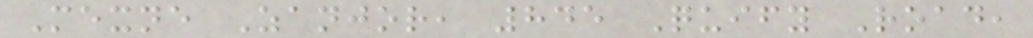Mexne Zanjor, 845 Quify Road,
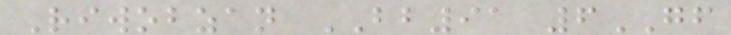Riwobzan BB91 6GF
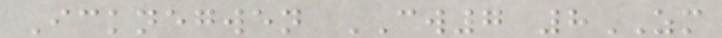Icknegwen CW7 8ZM
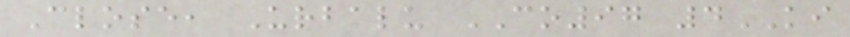Close, Urbalu CO97 4KI
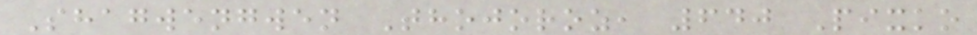Shagwengwen Thojoroz, 640 Pixko
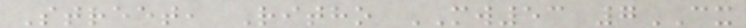Street, Ritho MW53 7CX
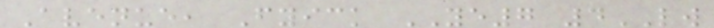Avenue, Fyick YE7 4LW
